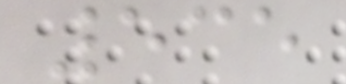535
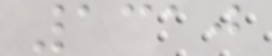1310
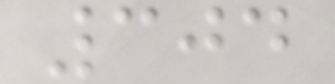304
